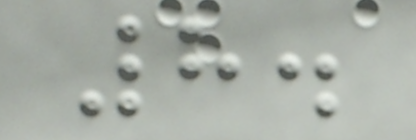8.
